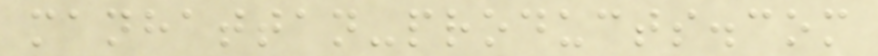manhattan-products.com
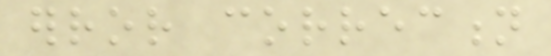error correction
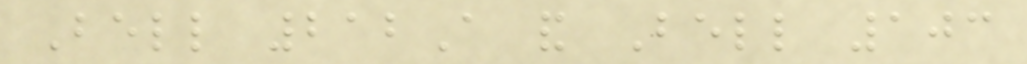Bell 212A and Bell 103
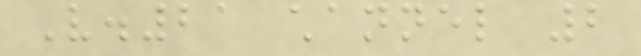V.21 channel 2
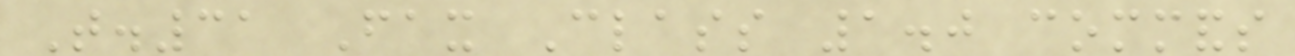T.31 Fax Class 1.0 commands
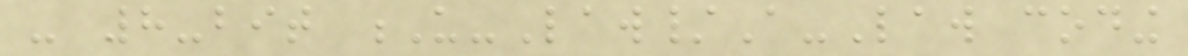- 8-bit U-Law/A-Law coding
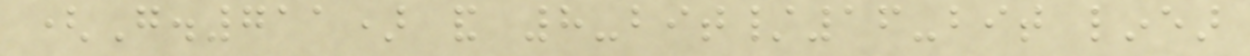(G.711) and 8-bit/16-bit linear
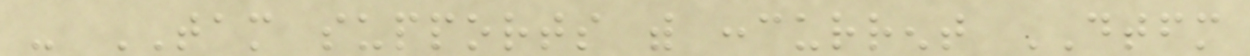- TAM supports with concurrent DTFM
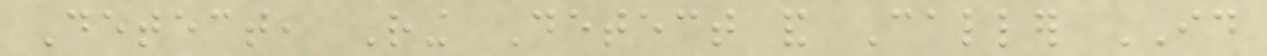Detect, Ring Detect and Caller ID
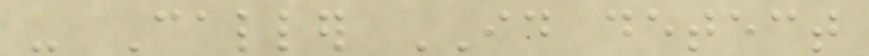- Caller ID detect
